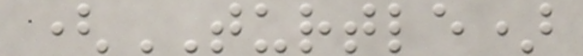(TURTLE)
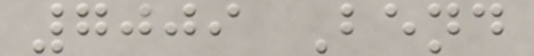7009 Bend
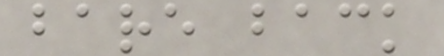bare back
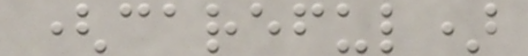(careful)
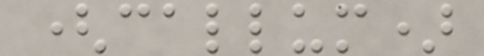(callum)
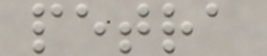petra
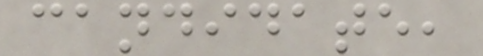candidate,
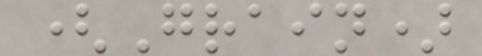(Grain)
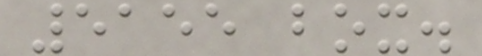5155 box.
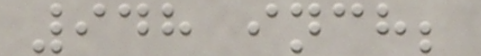948 inch;
